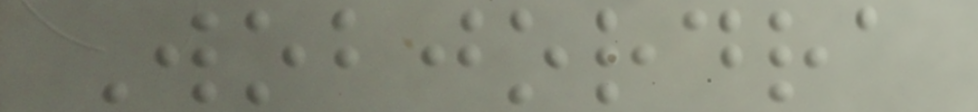Wobjordra
